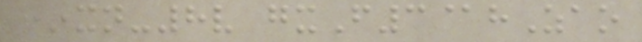*xn-8v gxF3@hZao
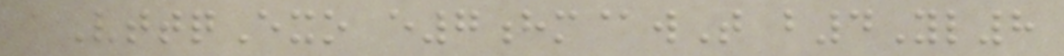aVttqExo e7hm@wT b4Yl8
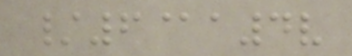/6@a4v
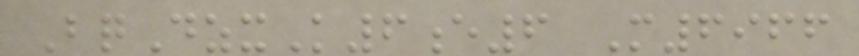BqDzxK6e6 M6966
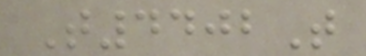T4402T
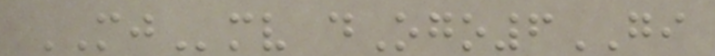MJmv dOgo6GI
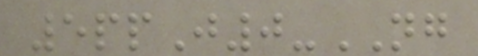5ppJ0-NG
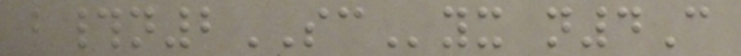b#n2SCyx n4C
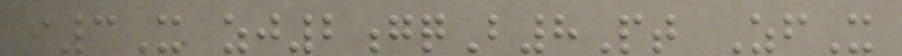i3X zj2gqB8Pt ZfX
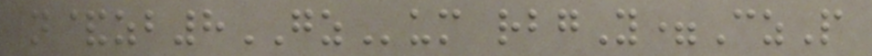n&zb8GZum rbgY=CzP
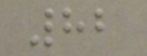82
